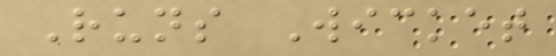Runs Wicket
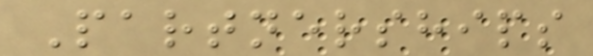Partnerships
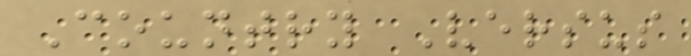Country Versus
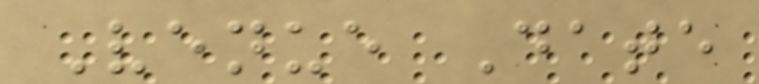Venue Date
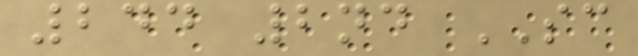244 2nd SC
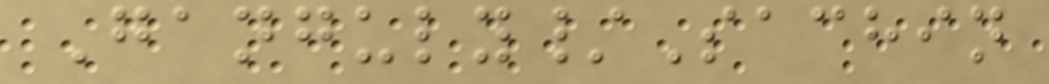Ganguly/Sachin
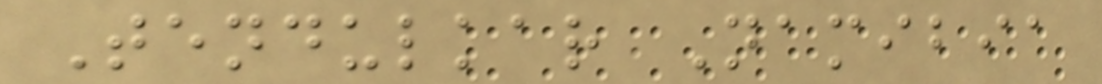Tendulkar Namibia
